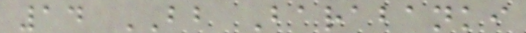14 BB Barabanki
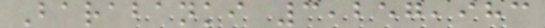Barabanki 3,257,983
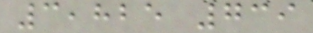3,825 739
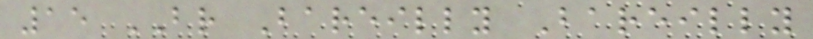15 BR Bareilly Bareilly
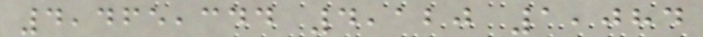4,465,344 4,120 1,084
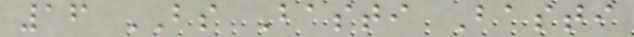16 BS Basti Basti
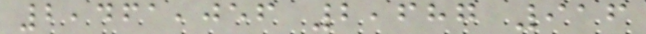2,461,056 2,687 916
